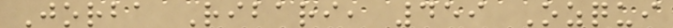Jorba Ribari, 459 Ozqui
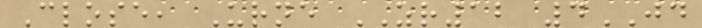Close, Urne ZR12 4JD
